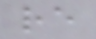re
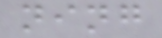ning
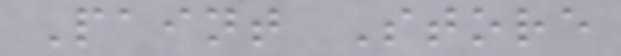Paint Store
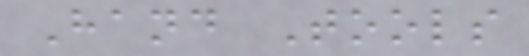Hand Tools
